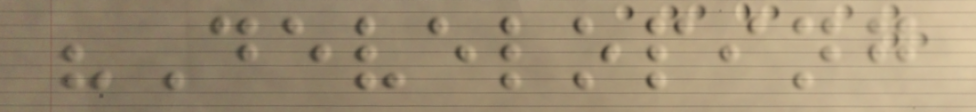"Developing
